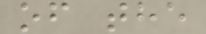of the
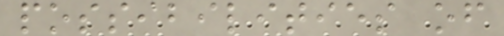possibilities of
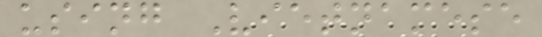using Vietnamese
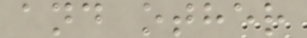and other
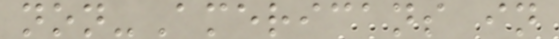non-Americans in
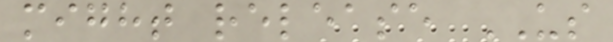might release US
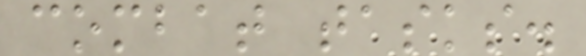combat tasks.
